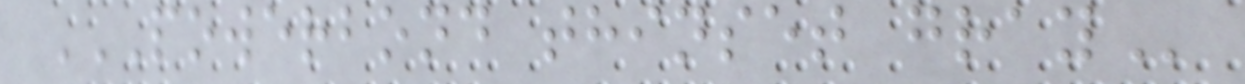POWERBOND THINSET GRAY
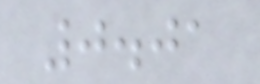0.01
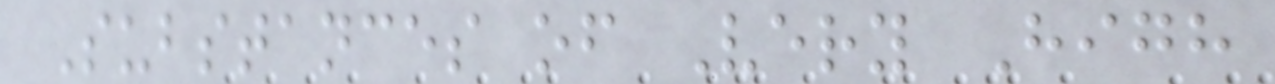Substances of Very High
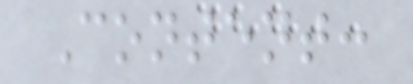Content:
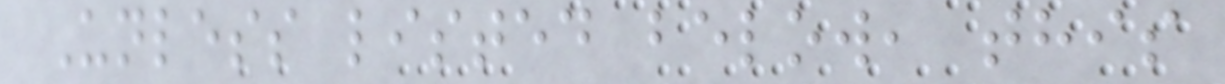Unless listed below, this
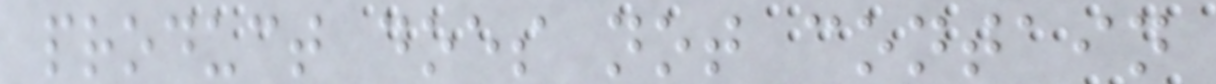product does not contain
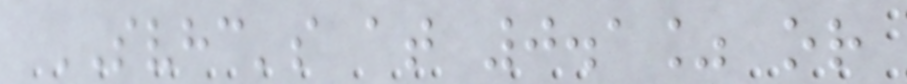SVHC's at 0.1% or
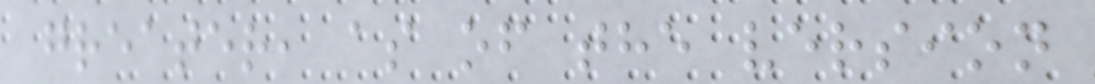greater, as of the version
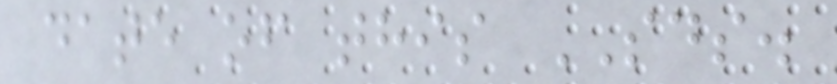date of this SDS.
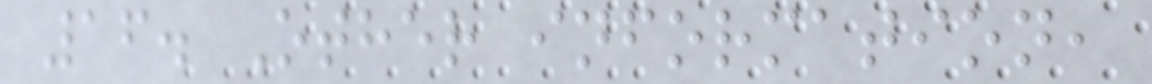16. Other information,
